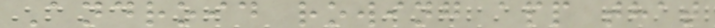Android rowing app that
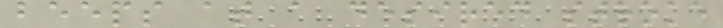beeps at a desired stroke
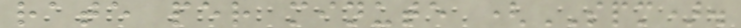rate per minute (SPM).
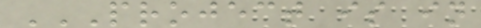PROJECT IS IN
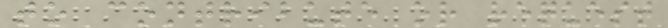to contribute or request
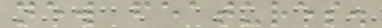new features.
